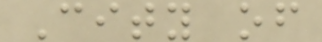City of
